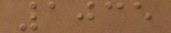1035
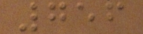756
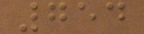754
